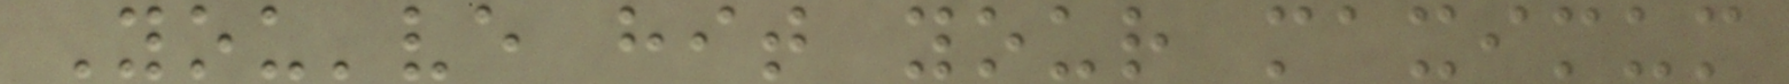You've hit your maximum
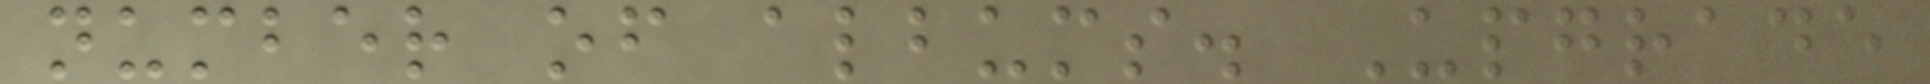number of albums. Upgrade
